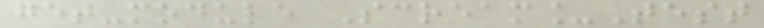get-module Scream_Test
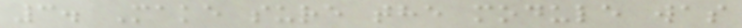3. Make sure the module was
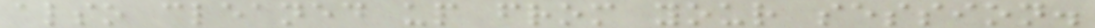also cleaned up from your session.
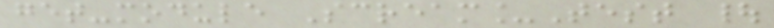get-module Scream_Test |
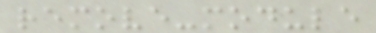remove-module
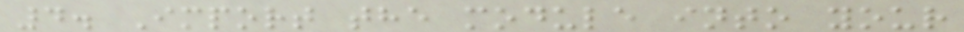4. Import the module into your
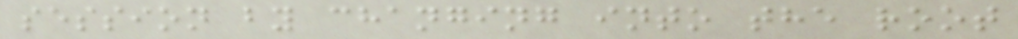session by changing into the root
